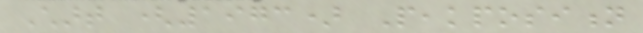Chart (1973) Peakposition
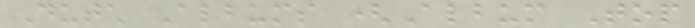Dutch Albums (Album Top
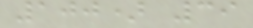100) 39
